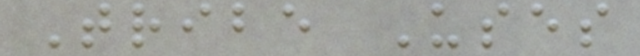Tribe Uses
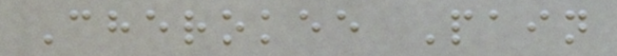Cherokee Pain
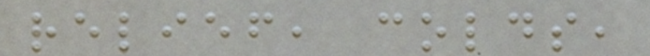relief, colds,
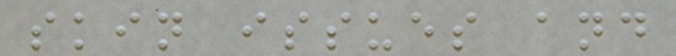skin issues and
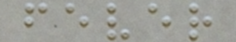fever
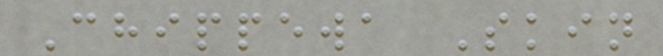Chippewa Skin
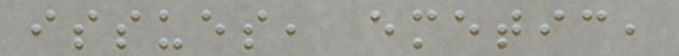issues, emetic,
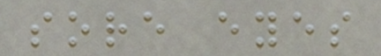sore eyes
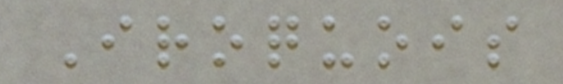Iroquois
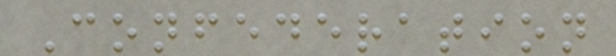Confederation
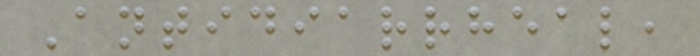Antidiarrheal,
